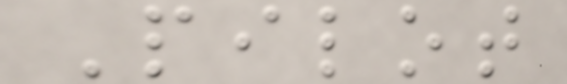Pilot
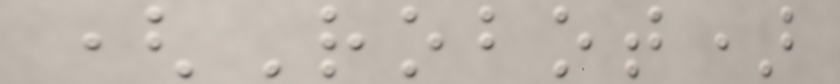(Robot)
